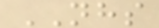NHS
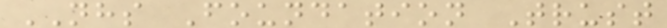NHS Foundation Trust
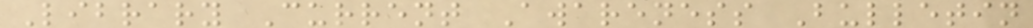Library Current Awareness Bulletin
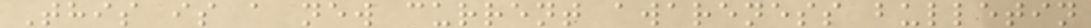This is a new current awareness bulletin
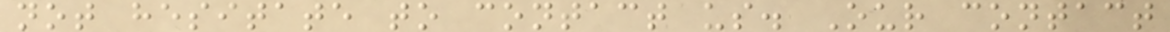not hesitate to contact us. Our contact
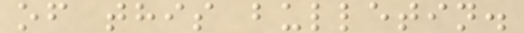of this bulletin.
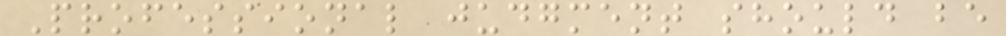Professional judgment should be
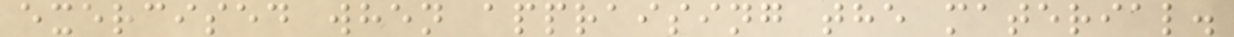exercised when appraising the material.
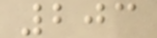203
